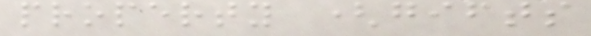property (gifts
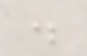.
